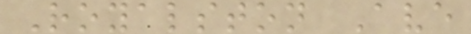Royalston Ave
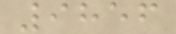9856
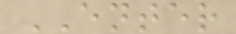ENTER
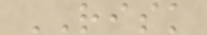RISK
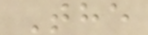The
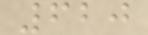620
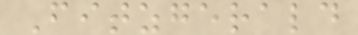Fitzgerald
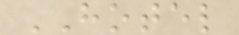HOTEL
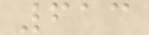613
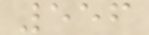556
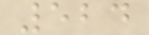524
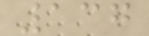137
